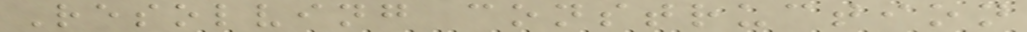Resolving construction
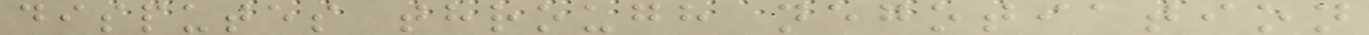disputes through negotiation
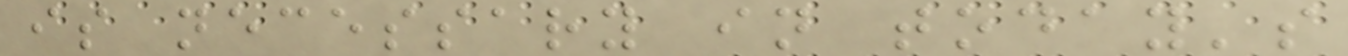is necessary in today's
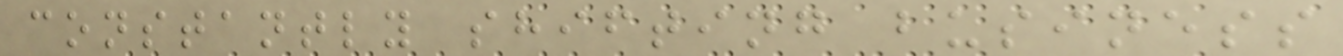constantly shifting business
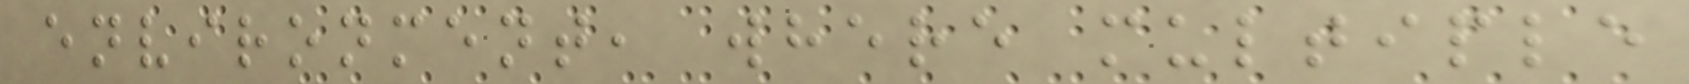environment, where multiple
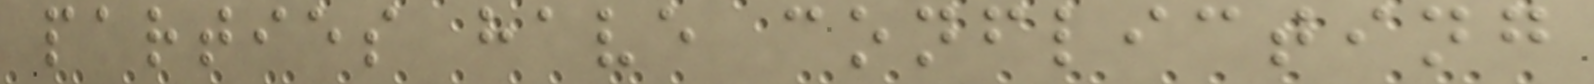parties have conflicting
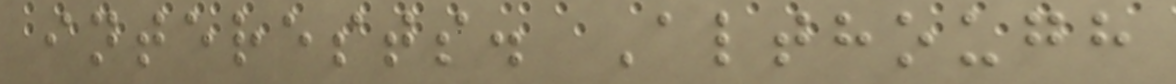interests. Although
